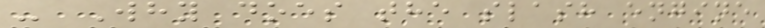- Why does the slash engine
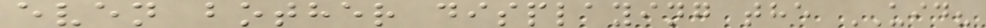even bother displaying the UID?
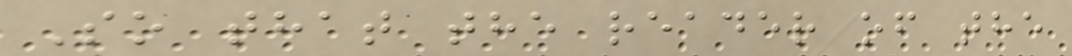So that the reader of the
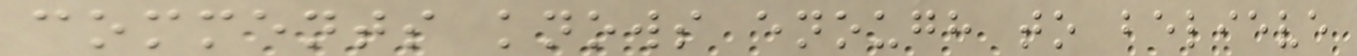comments knows enough to believe
